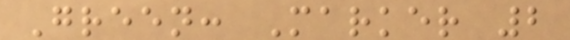Green: Marker 2
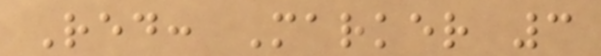Red: Marker 3
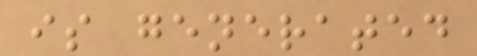is generated
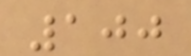100
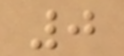0
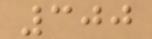300
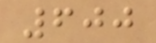600
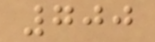700
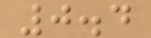0.4
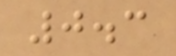0.3
